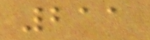211
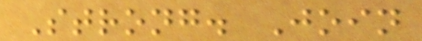Strong. Join
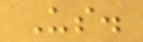Us.
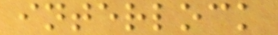interlock
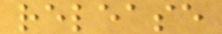release
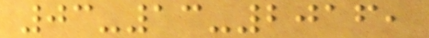03-13-2016,
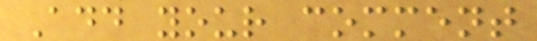Add your comment
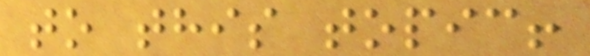to this topic!
